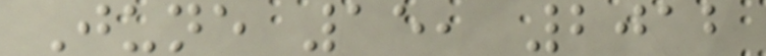June 15, 2012
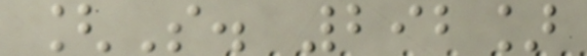[S. 292]
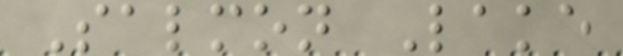Salmon Lake
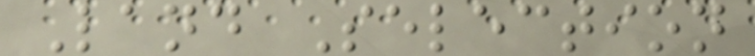Land Selection
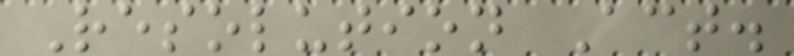Resolution Act.
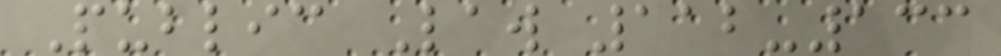Public Law 112-133
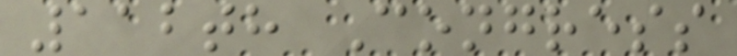112th Congress
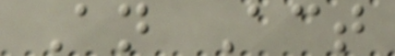An Act
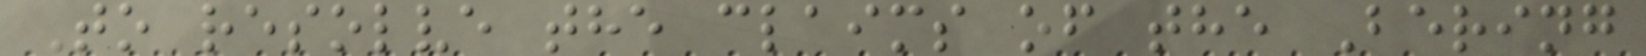To resolve the claims of the Bering
